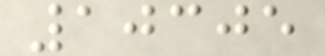10305
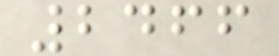2466
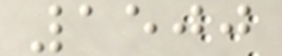1500
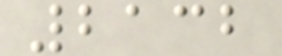2132
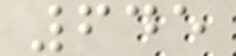645
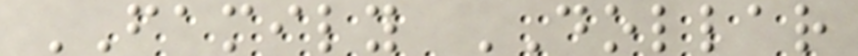FAMILY DOLLAR
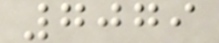7079
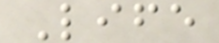Life
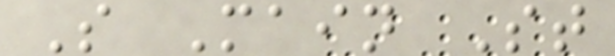S Main St
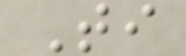Ti
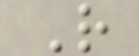R
